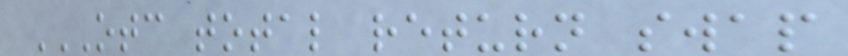OTC TOTAL RETURN SWAP
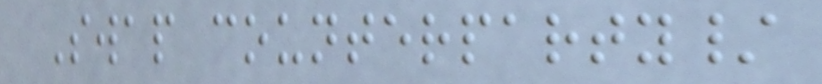Swap counterparty/
